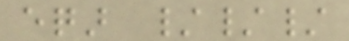eqar ///
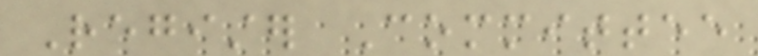Register Committee
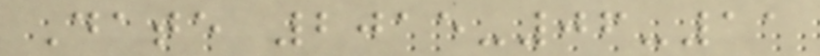Date 2015-06-11
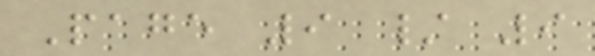Page 9 / 9
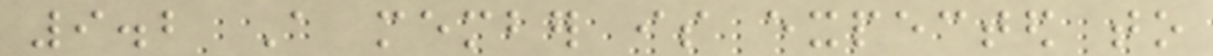9.2 A member is expected to
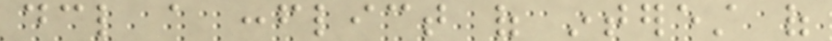declare a conflict of interest of
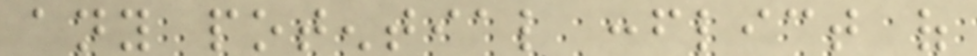any potential conflict of
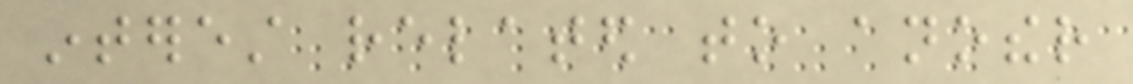interest related to another
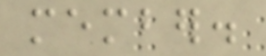member.
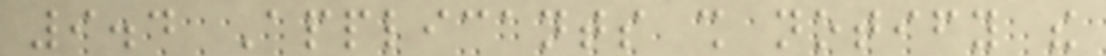9.4 Applicants shall notify the
